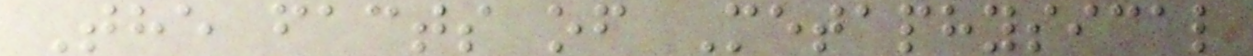The facts of Metaphysical
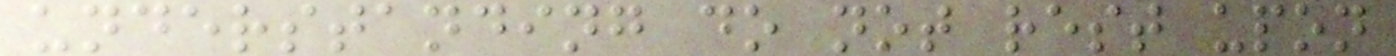understanding do not rest upon
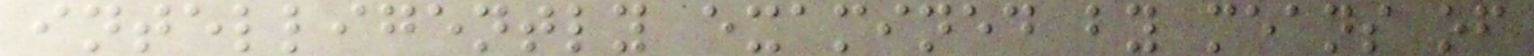intelligently examined by means of
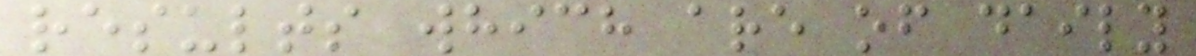results which are of daily
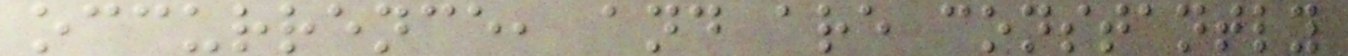occurrence, and are constantly
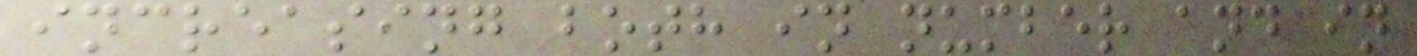increasing both in number and in
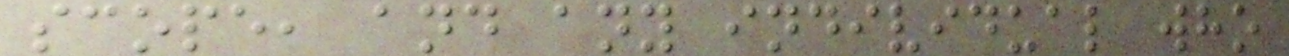scope, and any individual who
